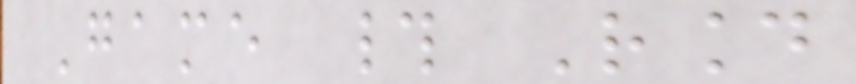Game # Round
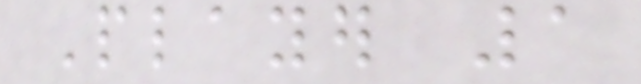Player 1
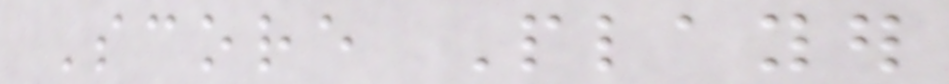Score Player
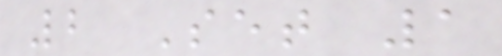2 Set 1
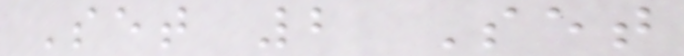Set 2 Set
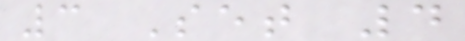3 Set 4
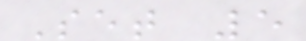Set 5
